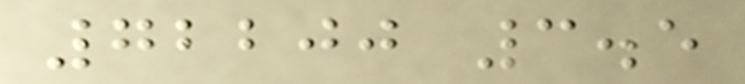72200 3.5
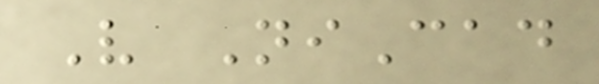V NiCad
